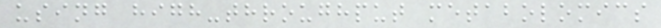using high-throughput metabolomics
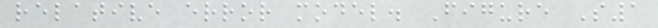relative error model. Figure S1
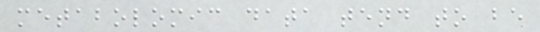metabolomic data tend to be
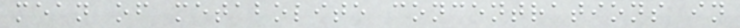mean of metabolite concentrations in
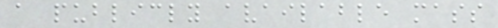a publicly available mass
